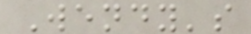Wendy's
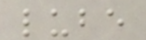lube
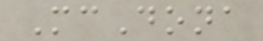McDona
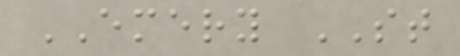EMERY ST
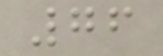76
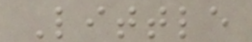Little
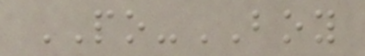PO-BOY
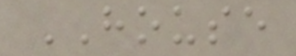HOUSE
